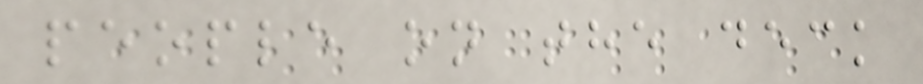people on the deck
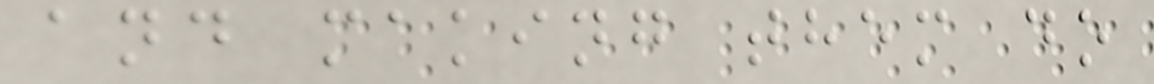and making them do
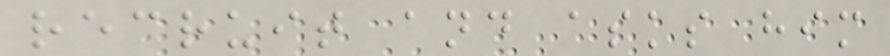recruit and asks him
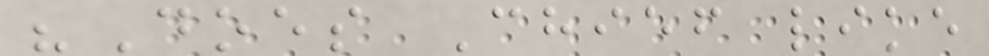"Does Chief like
